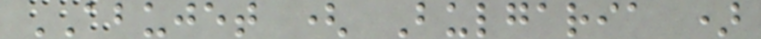ABUJET ( Bulgaria )
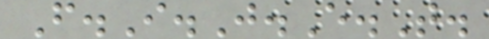F.I.J.E.T.
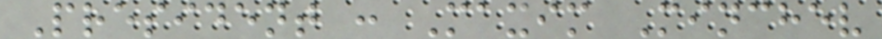President : Maxim Minchev
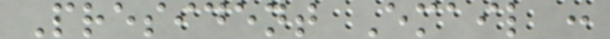President Email :
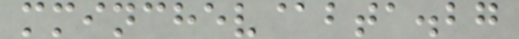mminchev@bta.bg
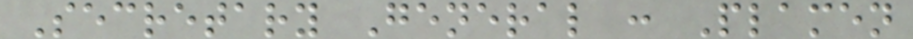Secretary General : Plamen
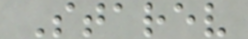Starev
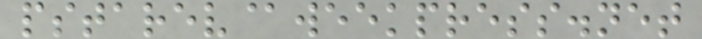pstarev@weekpress.net
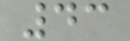43
